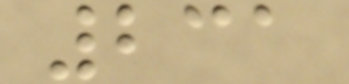231
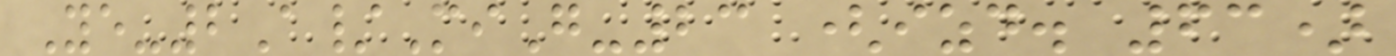Ye-2A/MiG-23 (izd. 63)
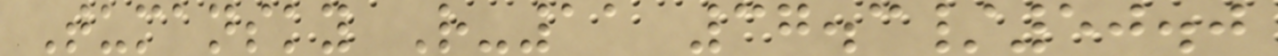Tumansky R-11 37.3/50.0
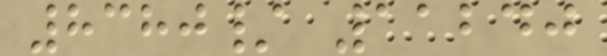8380/ 11240
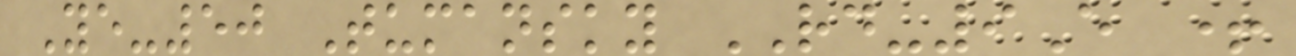Ye-50 Tumansky RD-9E +
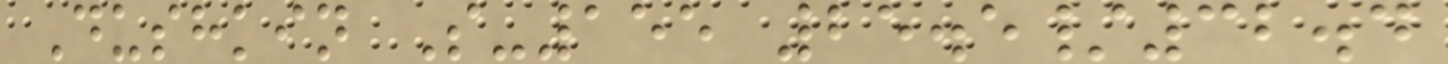Dushkin S-155 25.5/32.4
